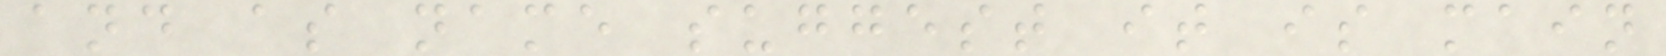and as name suggest it is main
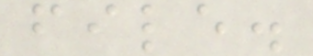file.
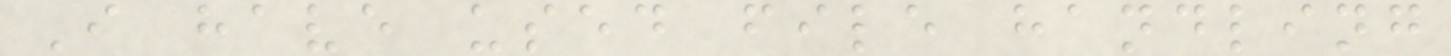I have used file handling
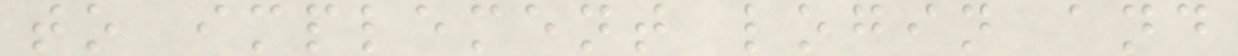to implement login and
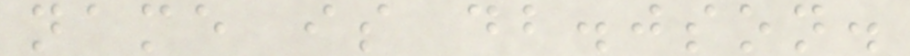name is db.json.
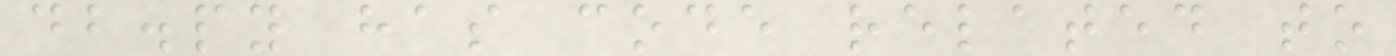db.py has code related to
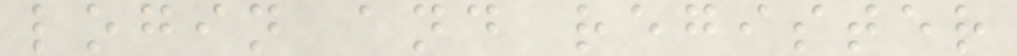login and register
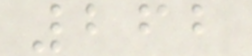262
